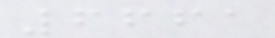6661
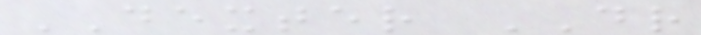DEXTER DR
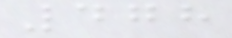478
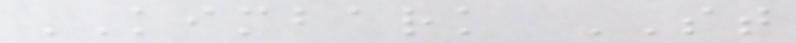KIMBARK ST
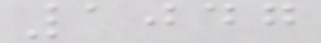1047
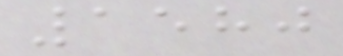1580
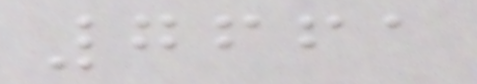7661
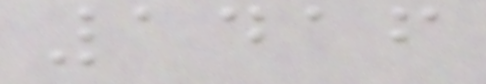1416
